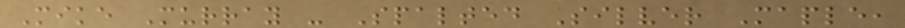Mike Murray - Spalted Silver Maple,
